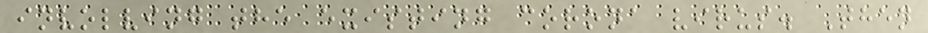involving the existing corona virus. Then
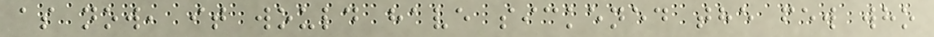as now, it would have sickened the few who
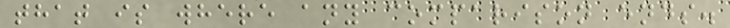that is where any comparison ends.
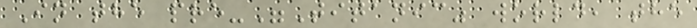In the pre-"Titanic" world, the
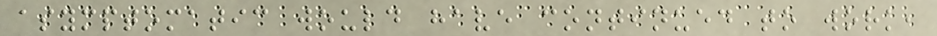asymptomatic would have continued to work,
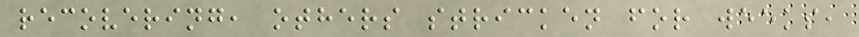recovering, others stricken for weeks,
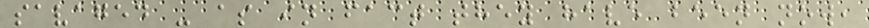savaged - as in fact they have been now,
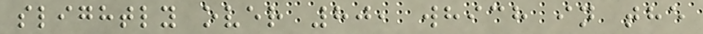slightly over 80, which in the
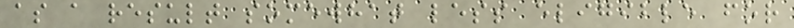as a result somewhat less eligible for
